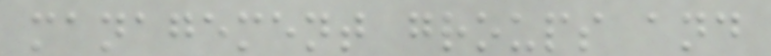management groups and
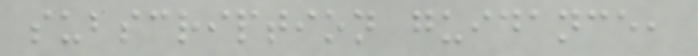subscription guidance,
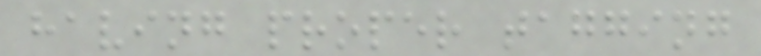having proper tagging
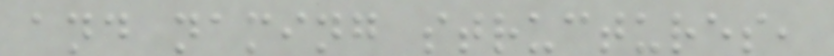and naming structures,
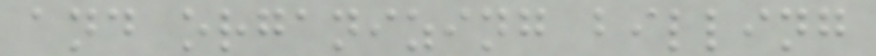and organizing billing
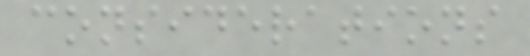considerations
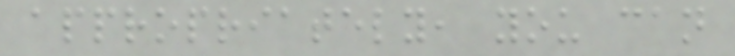appropriately, you can
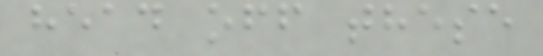head off these
